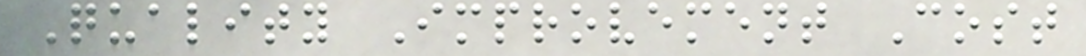Quality Improvement Cost
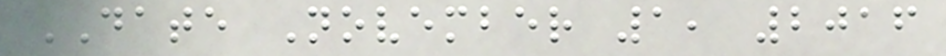DATE November 1, 2016
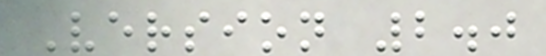Version 2.0
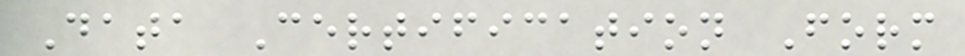Data Certification Form
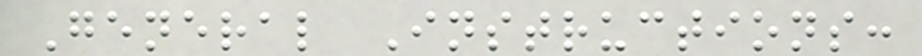General Instructions:
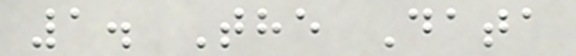1. The Data
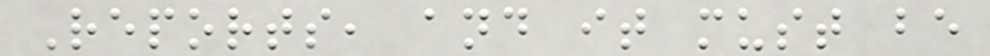Reports, and it must be
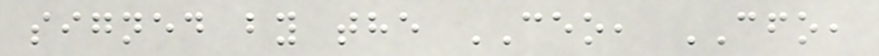signed by the CEO, CFO,
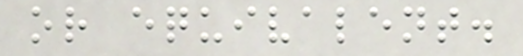or equivalent.
